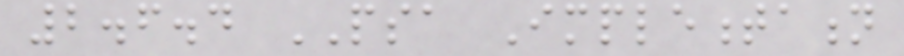2.6.4 PSA Implementation
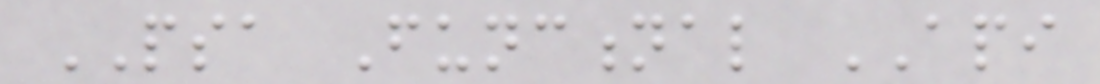PSA Functional API
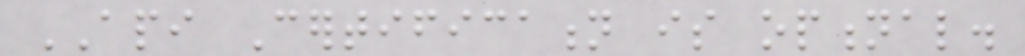API Certification is optional.
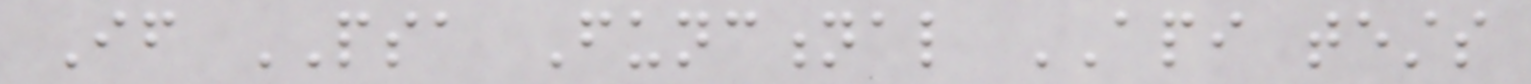If PSA Functional API tests
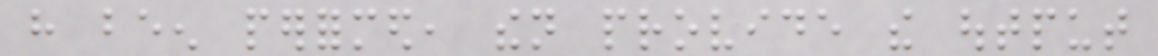have been performed, then provide the output
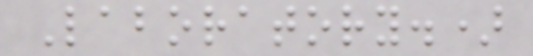Laboratory.)
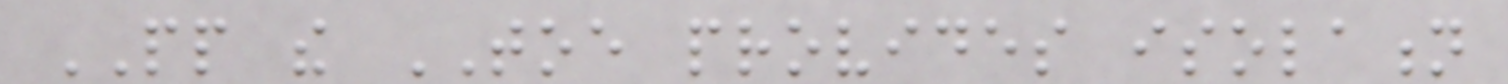PP the TOE provides isolation
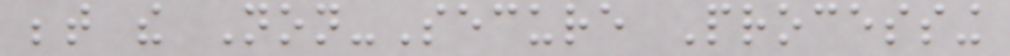between the Non-Secure Processing
